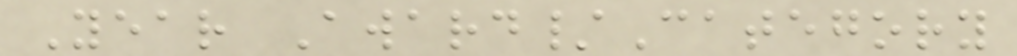Year Award/Category
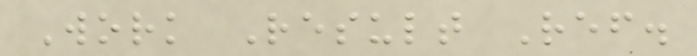Work Result Ref.
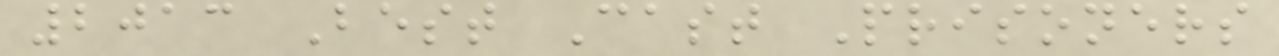2013 Best Cast Prisoners
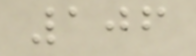106
